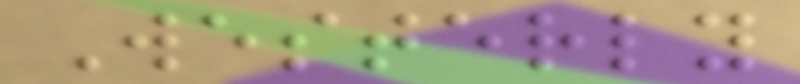Westerly
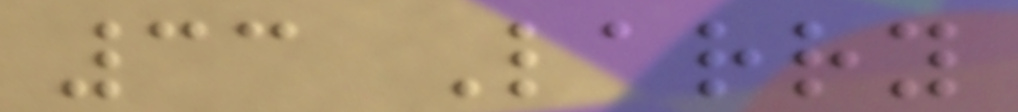33 Larry
